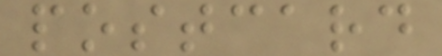postcard
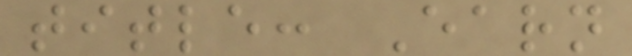title: Earn
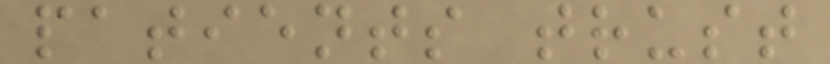patients trust
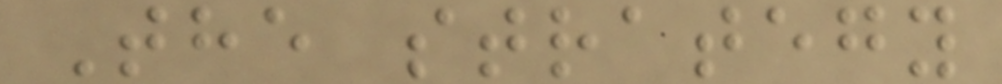The strategy
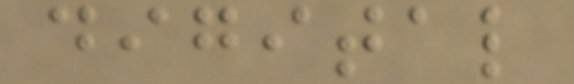digital
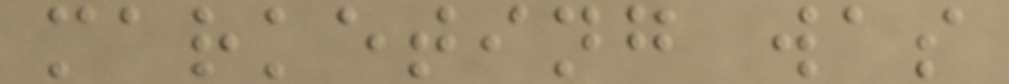marketing was
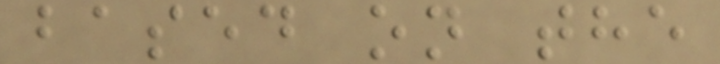based on the
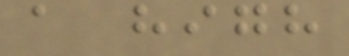a high
